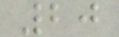20
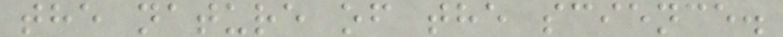the nature of the science.
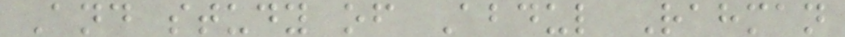And study of Abdul Rahman
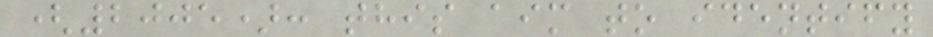(2005): this aim to identify
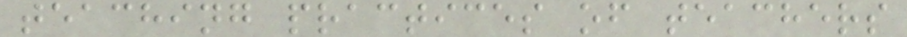teaching practices of teachers
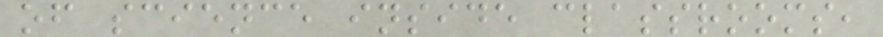of science inside classrooms,
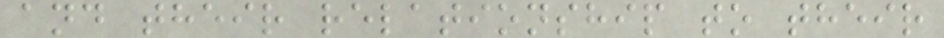and their relationship to their
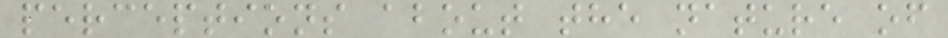perceptions about the nature of
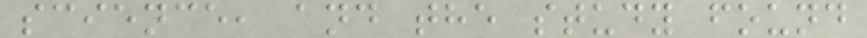science, and the study found
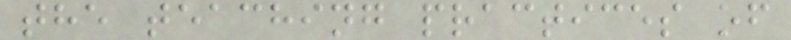the teaching practices of
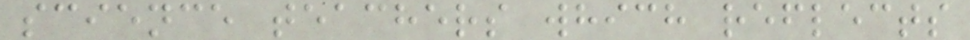science teachers which reflects
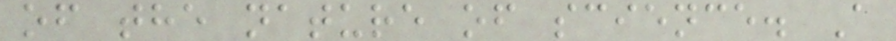of the nature of science. A
